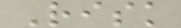Risk
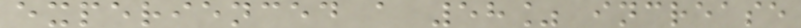experienced a 58% increase
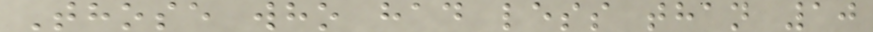Those who had less than 10
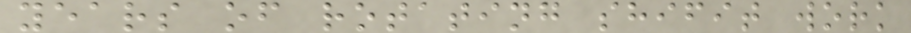years of rotating shifit work
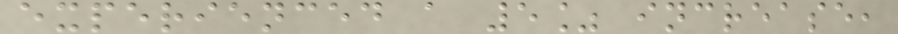experienced a 5% increase,
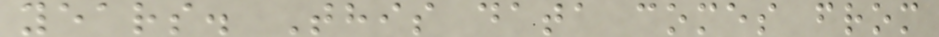years. This data comes from
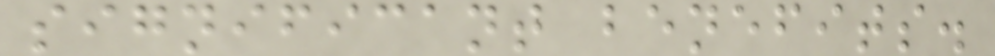significant benefits.
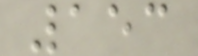153
